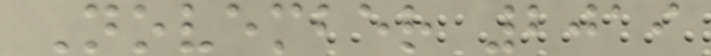November 2019
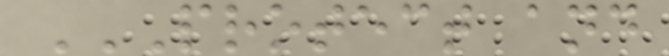PROTECT AND
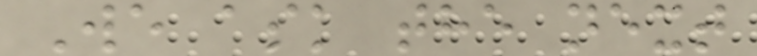We ask the next
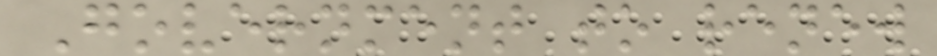Government to renew
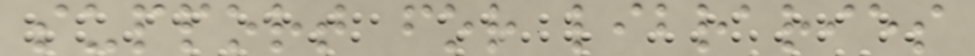support for libraries
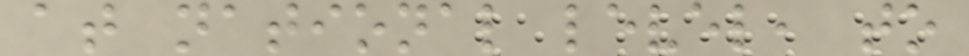at national level, to
